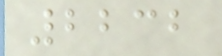2232
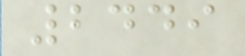2449
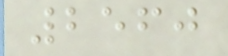2560
